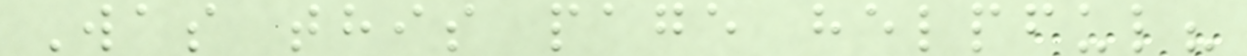Was this page helpful?
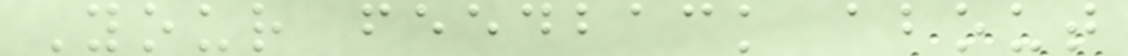Your feedback about
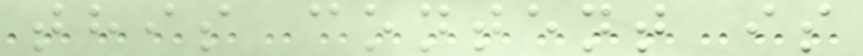this content is
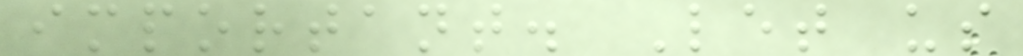important. Let us
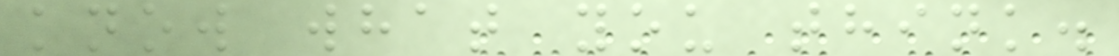know what you think.
